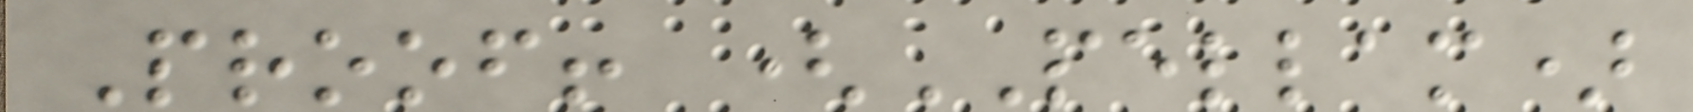Proof! (PELLAM)
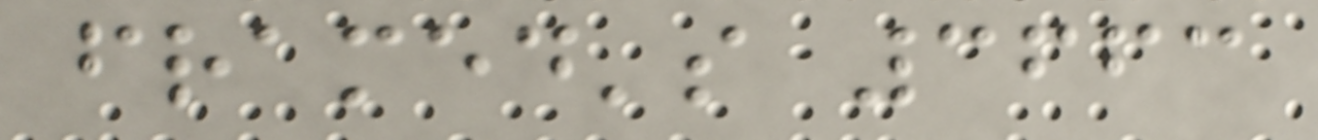framed's 3663
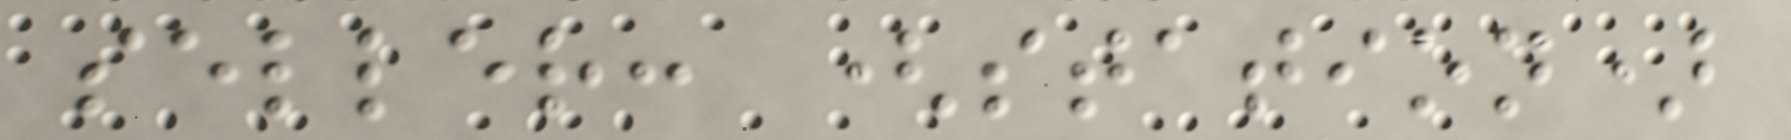seller: (station)
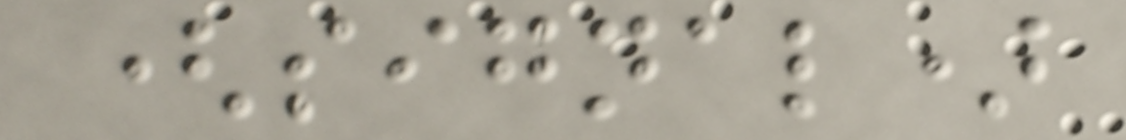(signal)
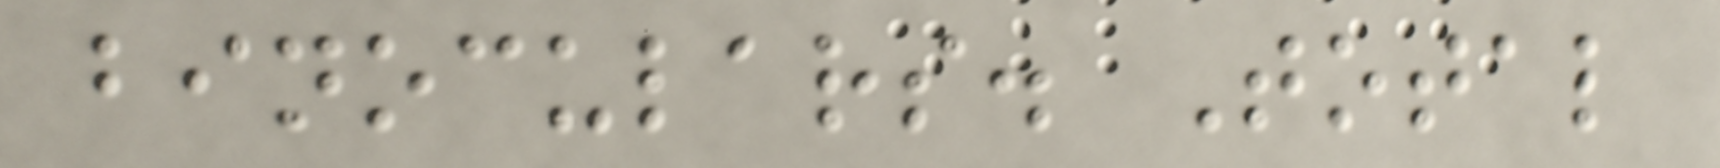binoculars. Total
